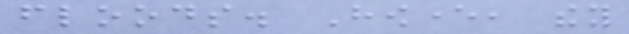floods. However, they
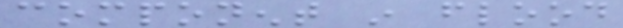component in flood
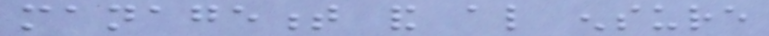management and also ensure
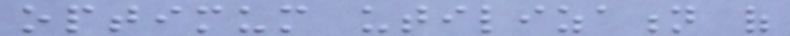optimum utilization of
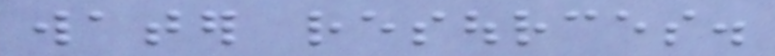water resources.
